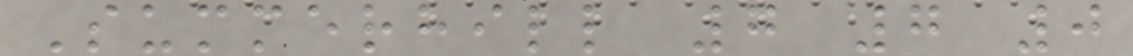Summerhill 7 7 0
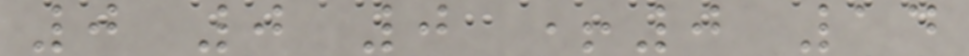0 0 0 +0 14
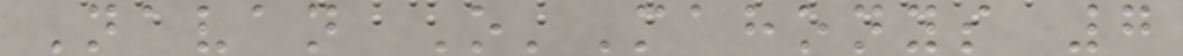Navan O'Mahonys 7
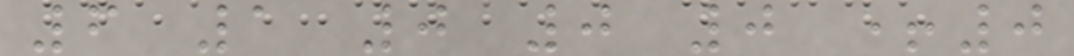6 1 0 0 0 +0
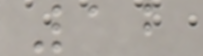12
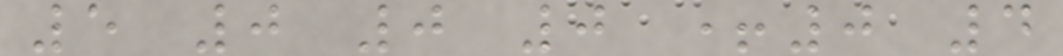5 0 0 0 +0 4
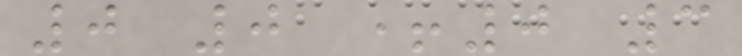0 0 +0 3
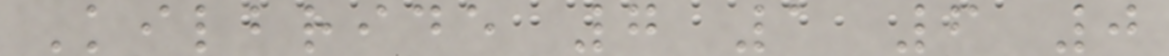Kilbride 7 1 6 0
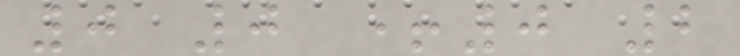0 0 +0 2
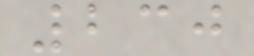230
